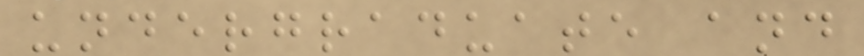undergraduate and
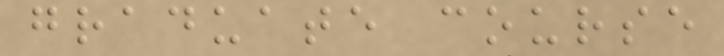graduate course
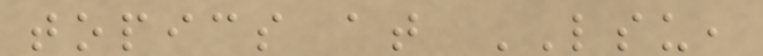topics at LSU,
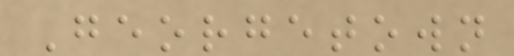Georgetown
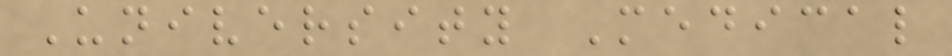University Medical
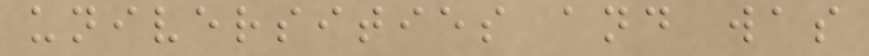universities and was
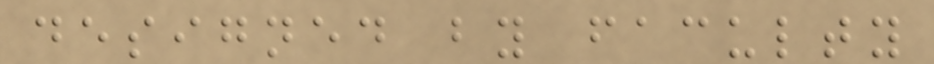designed by faculty
